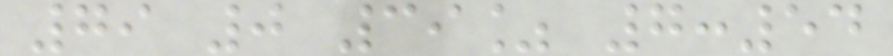79 0 39% 7:54
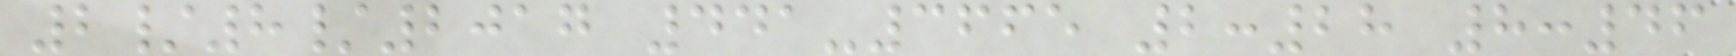2/8/2017 441-3665 2:28 8:46
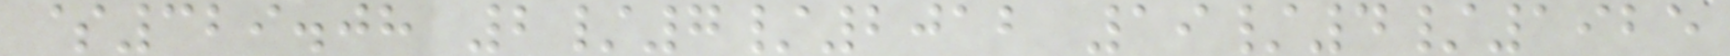$329.08 2/7/2012 19/4/1925
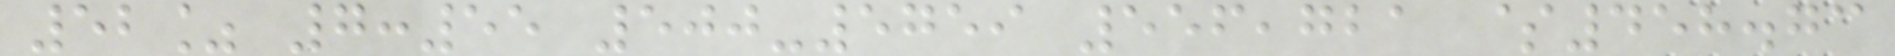52% 7:55 500-5759 556,721 $458.73
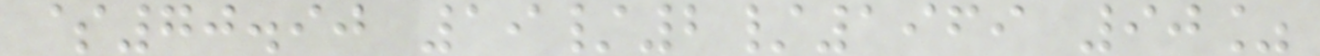$70.90 19/2/1969 90%
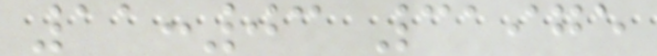11:03 31975
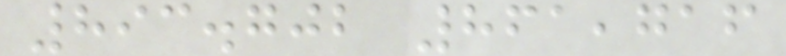893.702 861,716
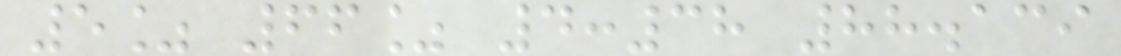5% 66% 4:38 88.139
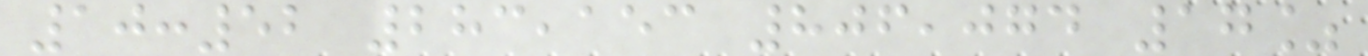10:52 283,153 806,074 17%
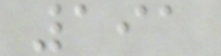191
